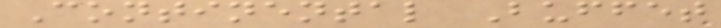Continental Buffet
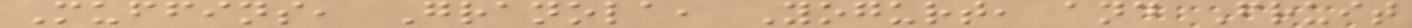Muffins, Granola, Yogurt, and Fruit
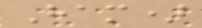Ham)
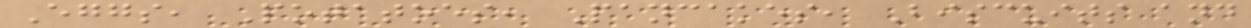Eggs, Potatoes, Pancakes, Biscuits and
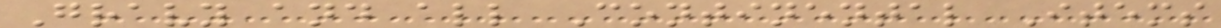Gravy and all Continental Items
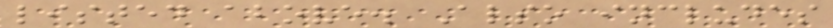listed above. Also includes
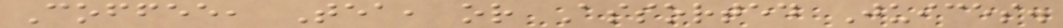Coffee, Tea, or Assorted Juices.
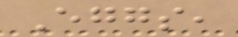Eggs,
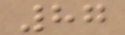87
